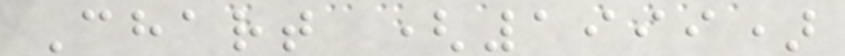Chart (1999)
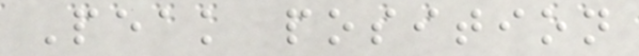Peak position
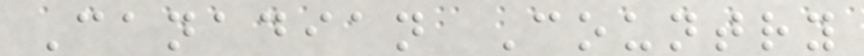Canadian Country
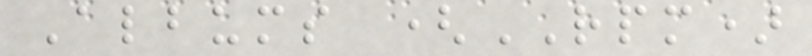Albums (RPM)
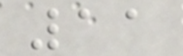11
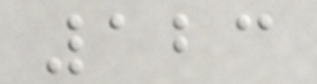123
